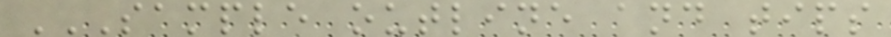SAMPLE OUTLINE AND TIPS
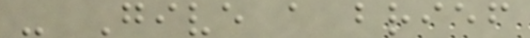- Give a brief
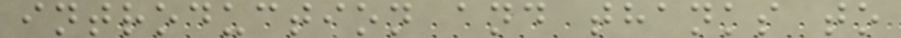introduction and thanks to
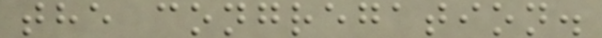the congregation.
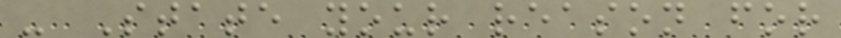- State your reason for
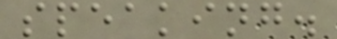speaking.
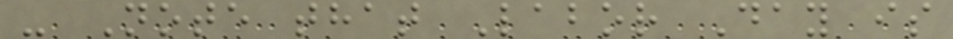- Note that Labor Day is
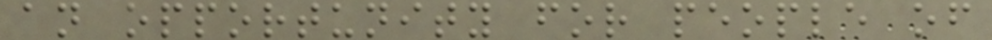an opportunity for people of
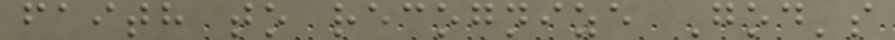faith to recognize God's
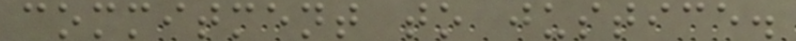commitment to justice.
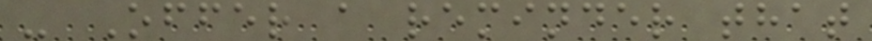- Offer a reminder that
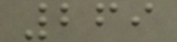269
